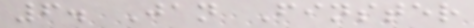6. Jan Finster
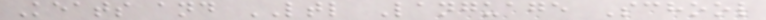Keats and LTL Language School
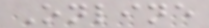Online
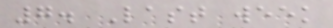7. Last week
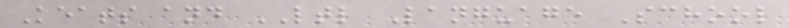Keats and LTL Language School
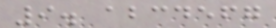9. abcdefg
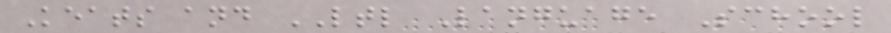Keats and LTL Language School
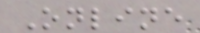Online
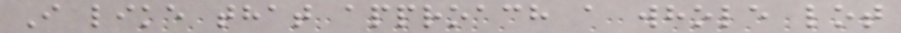I like that approach a whole lot
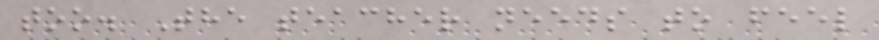too. The teacher needs to feel
